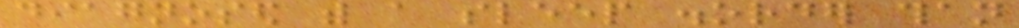diagnosed with a sleep disorder than
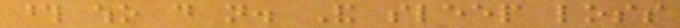those who do not. And sleep loss
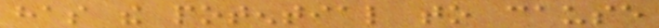has the potential to cause
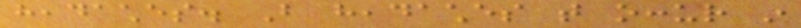headaches. But headaches that occur in
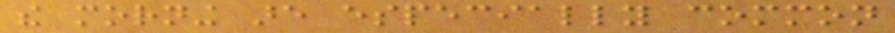the morning are especially common
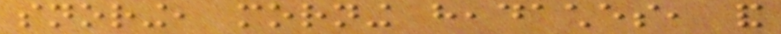snoring, morning headaches, and
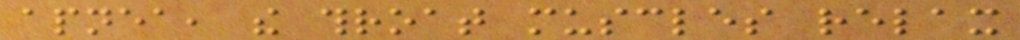apnea, the throat muscles relax
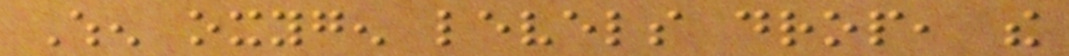When oxygen levels drop, the
